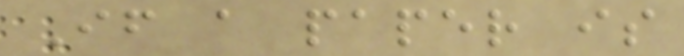If a paper is
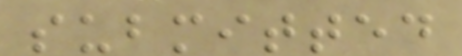submitted
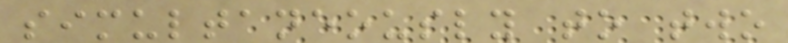simultaneously to two
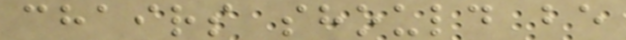chairs should be
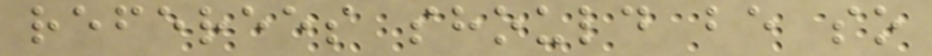referees should be so
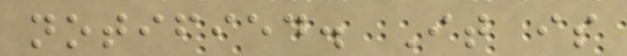notified. It is
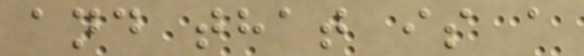and that is a
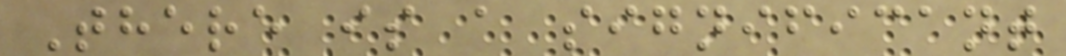There is a significant
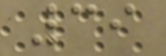39
